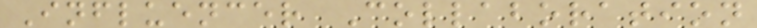Influencer Collaboration
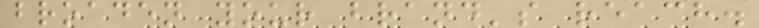broaden your brand's reach.
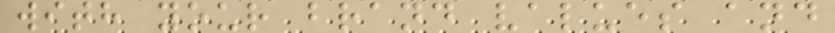with your brand values and
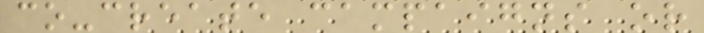co-create campaigns or
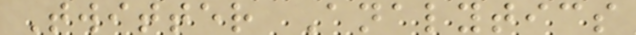Twitter Analytics
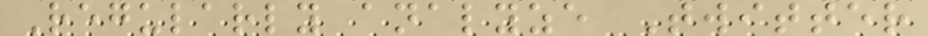Regularly analyze Twitter
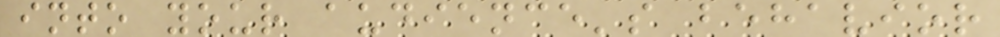into your audience's behavior
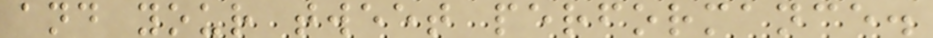and your tweet performance.
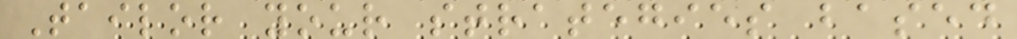Tailor your strategies based
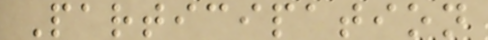Participation
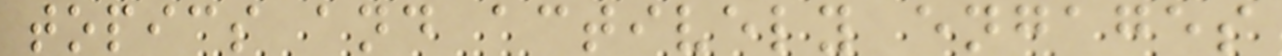topics and actively engages
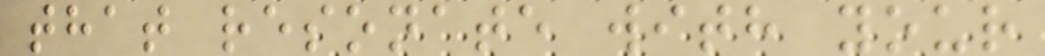that resonate with your
